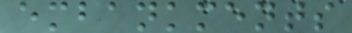embankments
